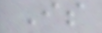Is
